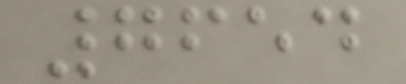7654
